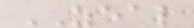ZEAL
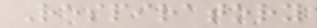Respiratory
